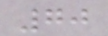70
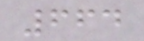664
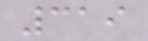319
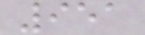951
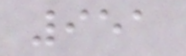951
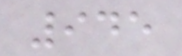945
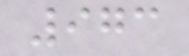973
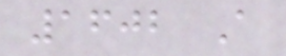1602 A
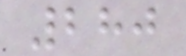280
